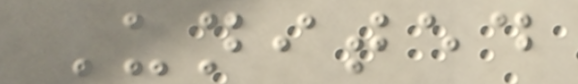United
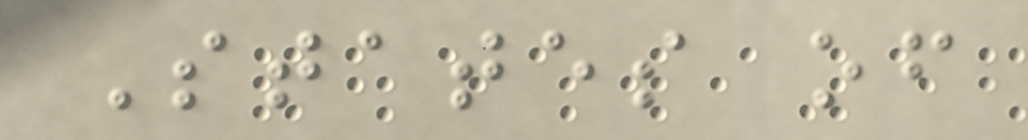States of
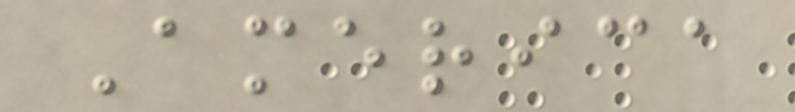America
